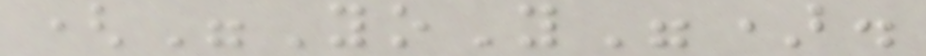("YoY").
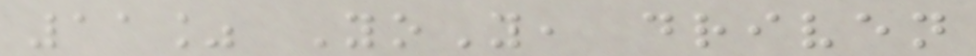11% YoY, driven
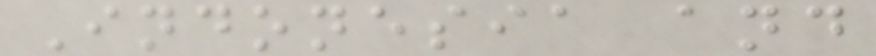Indonesia and
